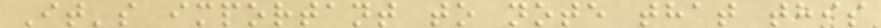It's important to note that this
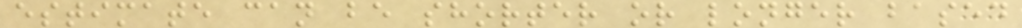estimate can be shorter or longer based
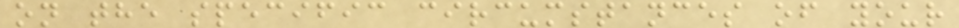on the specific circumstances of your
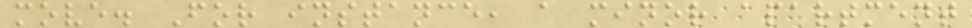move. For instance, a minor apartment
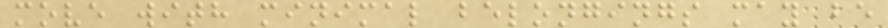move with minimal belongings may be
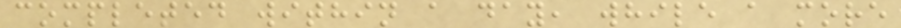completed within a day, while a more
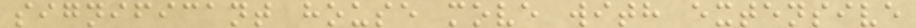significant house move with extensive
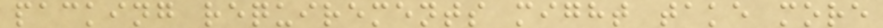packing requirements might take more
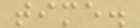time.
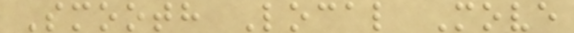Smooth Local Move
